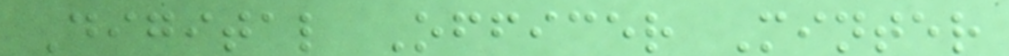Digital Officer Minter
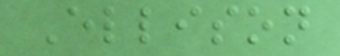Ellison
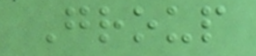Group
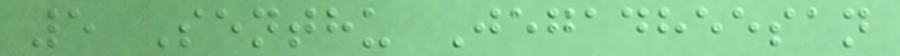5 Senthu Jegadheesan
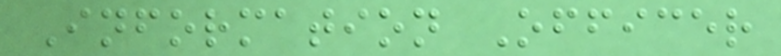Information Officer
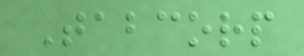Tabcorp
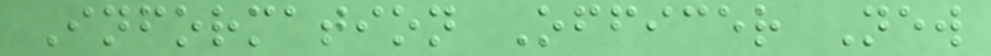Information Officer New
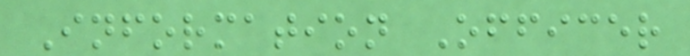Information Officer
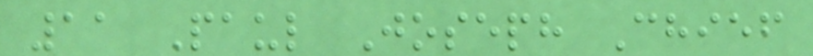11 Paul Joseph Chief
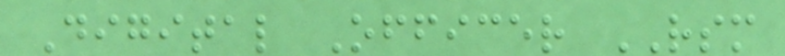Digital Officer RSM
